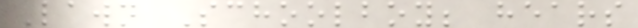Lawn Schoolboy; hears
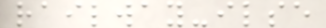railway-ilse
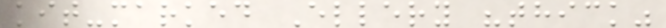kit-marked Ellery "thick"
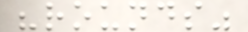"rounds"
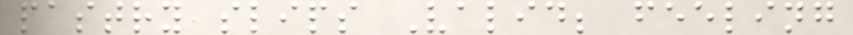pastry slips Valid; feeling
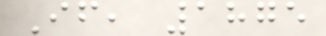If, 1875
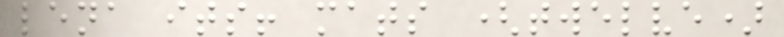lena its! mats (twelve)
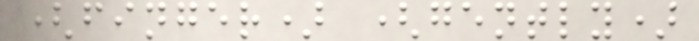(finger) (gently)
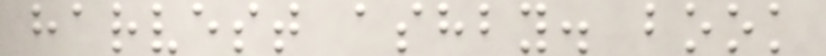harvest ashby. book
